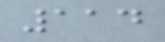114
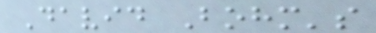David Bohm's
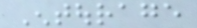Entourage
